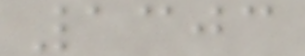1303
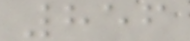856
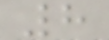8
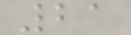21
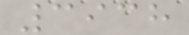3938
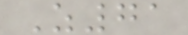Z71
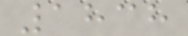1838
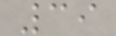39
